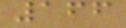166
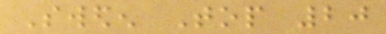Sweden Top 20
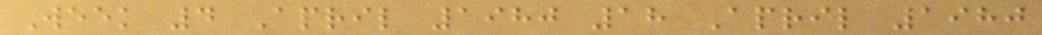Week 4 April 1980 18 April 1980
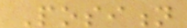Position
